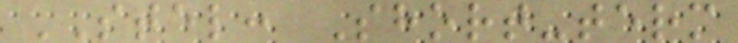STEL: Short-term
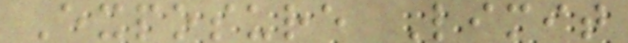Exposure Limit
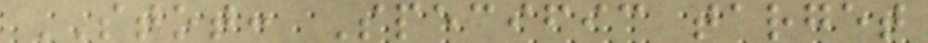STOT: Specific target
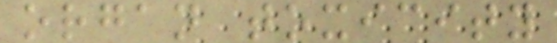organ toxicity
